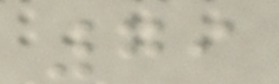79
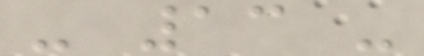- 13 -
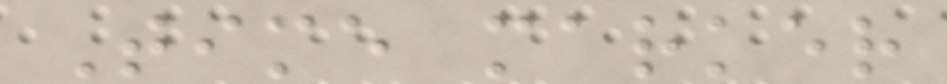Time marker
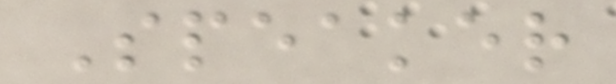Speaker
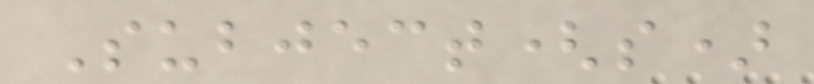Subject(s)
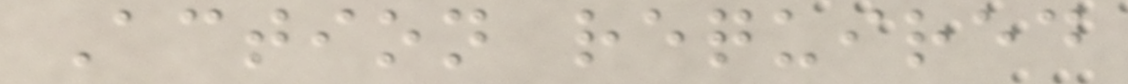Action required
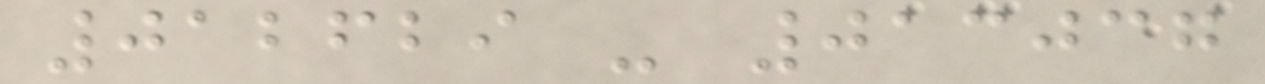012629 - 013037
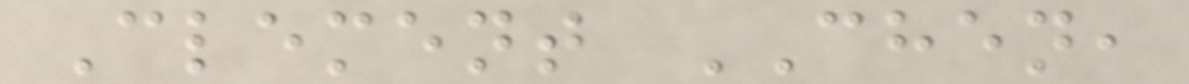Clement CHEN,
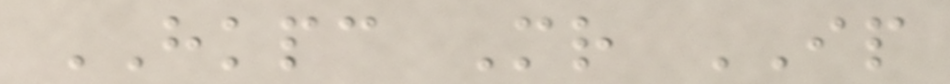HKPC Mr IP
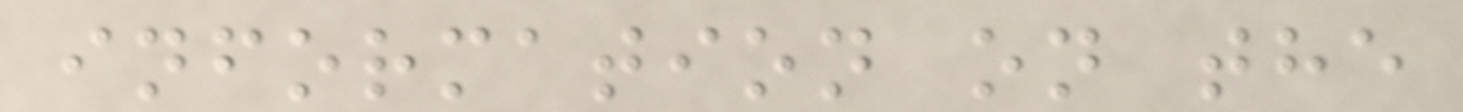information on the
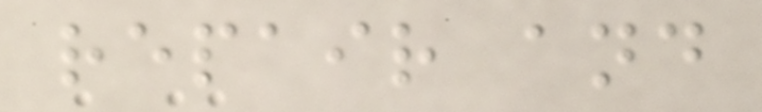repair and
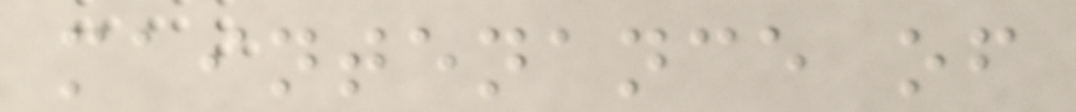maintenance of
